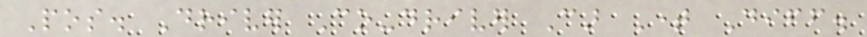Pos. Driver Co-driver Car Time Diff.
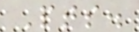Pts.
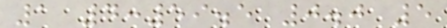1 4:59.5 0.0 5
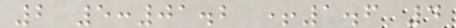2 5:01.2 +1.6 4
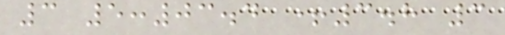3 5:03.4 +3.8 3
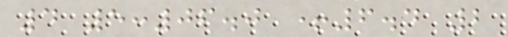4 5:06.0 +6.4 2
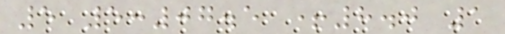5 5:07.5 +8.0 1
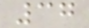37
